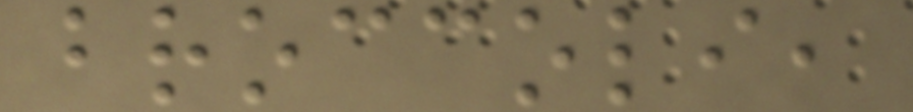broccoli,
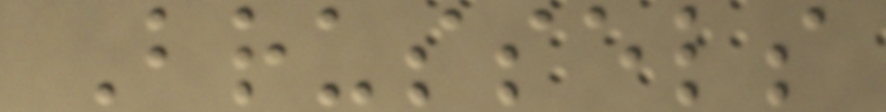Brussels
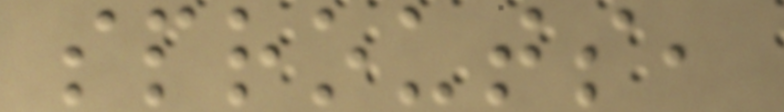sprouts,
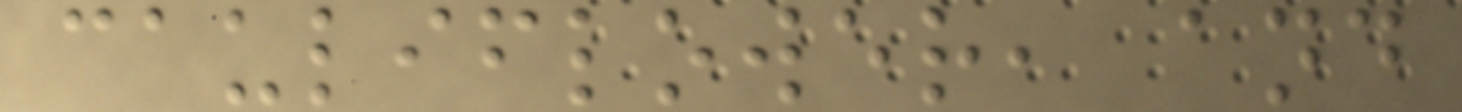cauliflower, and
